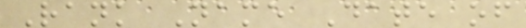Rank Name Date of
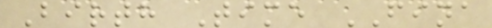Birth Time FINA
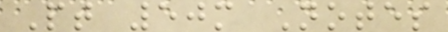Pt 50m Notes
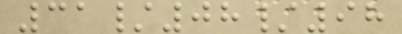31/08/98
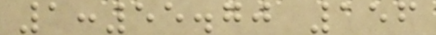1:55.70 156
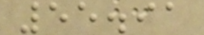55.91
